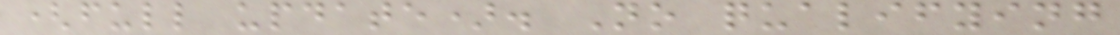(full update). No qualifying
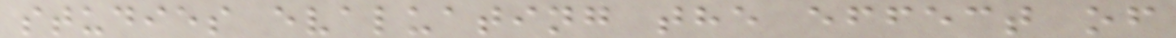studies evaluating the effect of
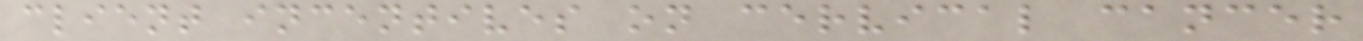client incentives on cervical cancer
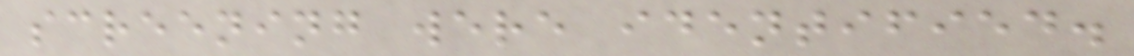screening were identified.
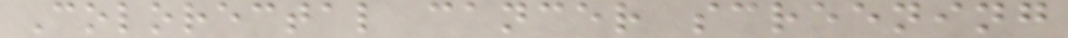Colorectal cancer screening
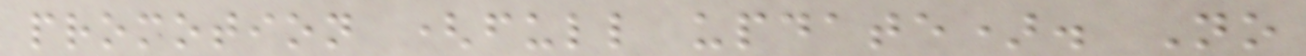promotion (full update). No
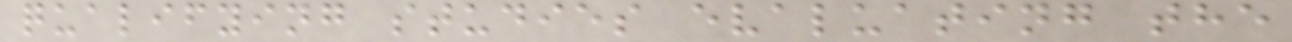qualifying studies evaluating the
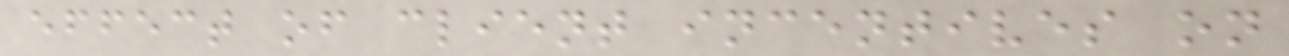effect of client incentives on
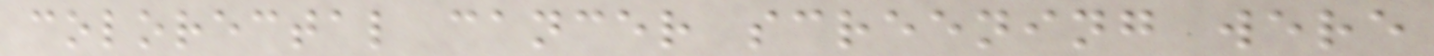colorectal cancer screening were
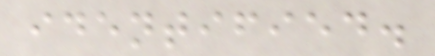identified.
